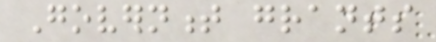Government grants
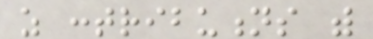as contributions with
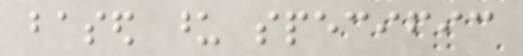based upon specific
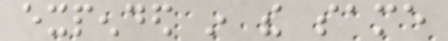expended in the same
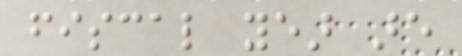fiscal year are
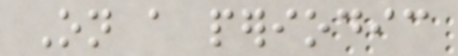On a periodic
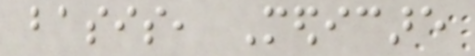basis, Medicare
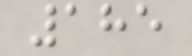185
